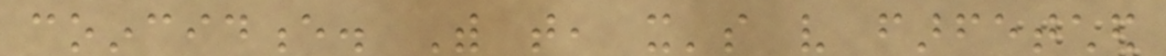coincidence. With that, it's very farfetched
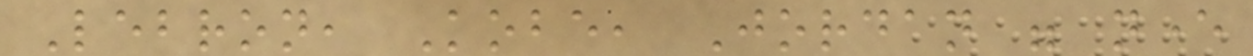Lebron, Kobe, Jordan were never
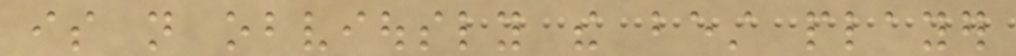is not obviously the best player
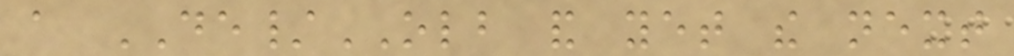a DE/OLB and yet the next
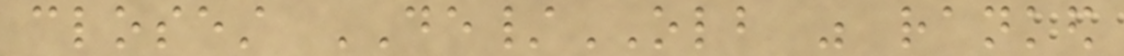closest DE/OLB was ranked
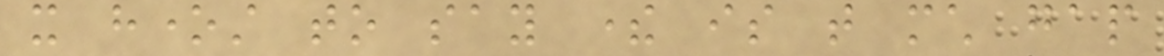it honest to say there is that much gap
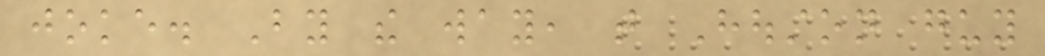joke. By the way, that Houston guy
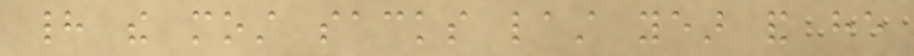had the most sacks last year and he
